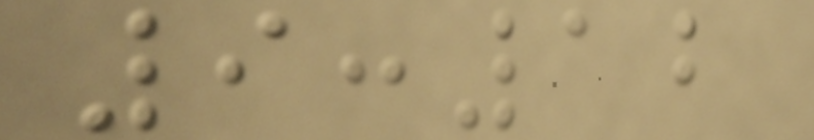9:12
